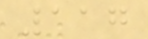117
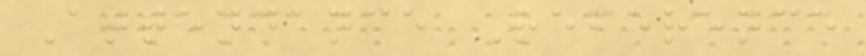Attendance Reference
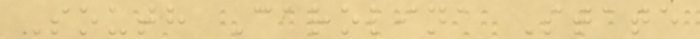South Carolina State
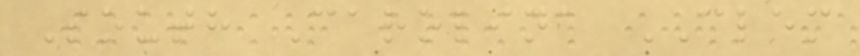South Carolina CLEM
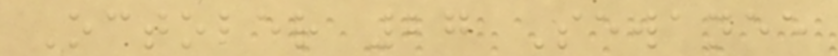October 27 Sewanee
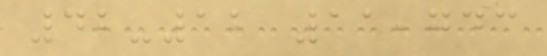42-12 11,743
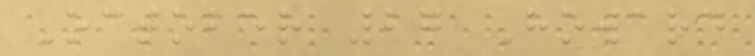October 27 Howard
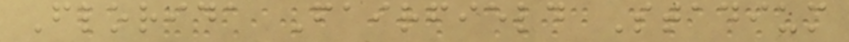Florida Fairfield Stadium
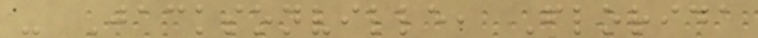- Jacksonville, Florida
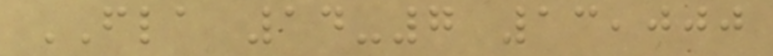FLA 14-7 13,000
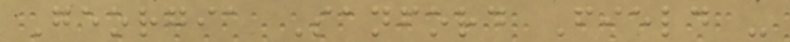Georgia Sanford Field -
